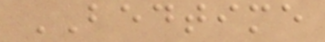BEDTIME
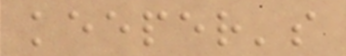keeper's
